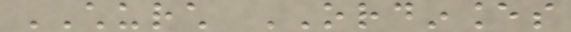CHURCH ORDINANCES
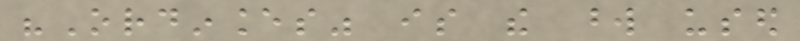"Ordinances" is the word used
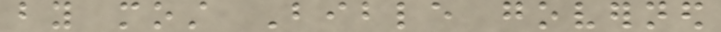by most Bible governed
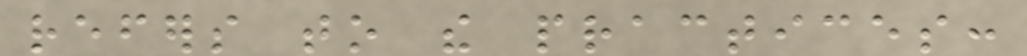refers to the practices:
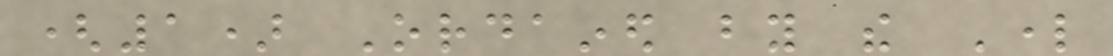(1) Ordained by the Lord
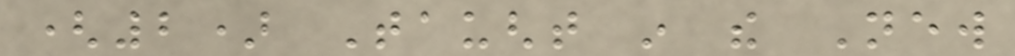(2) Taught in the New
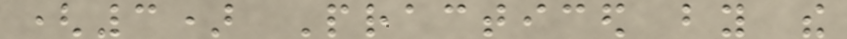(3) Practiced by the
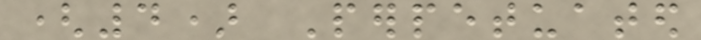(4) Perpetuated
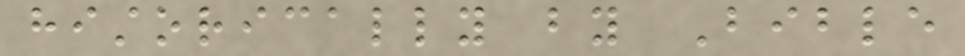historically by Bible
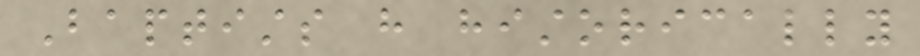Baptists have historically
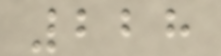228
